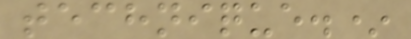technique.*
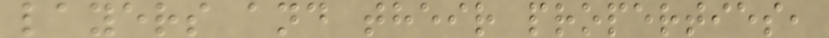layers and their properties,
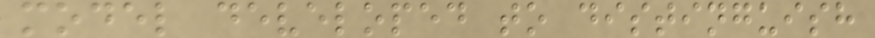model developed to distinguish
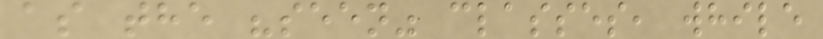as the "seen" classes, while
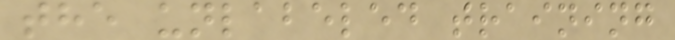the unlabeled training
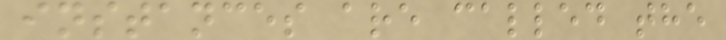instances are called the
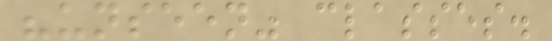"unseen" classes.
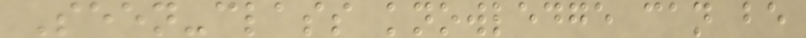Seen-class knowledge can be
